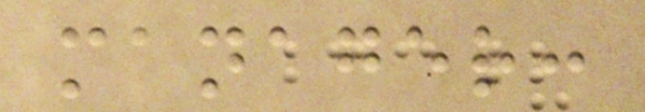manager:
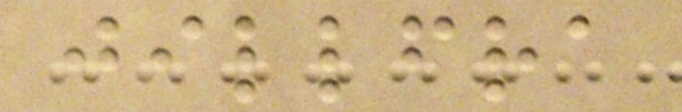jillfra
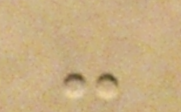-
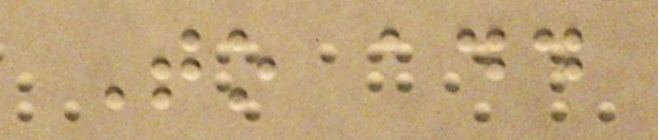To add
